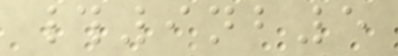#9nb5
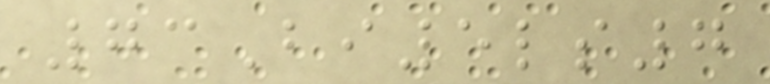73Bi5ls7
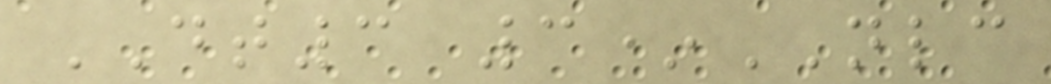DT3 3*NLC
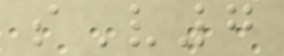sV7
